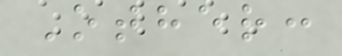Other:
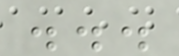...
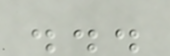...
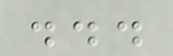...
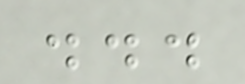...
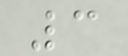3
